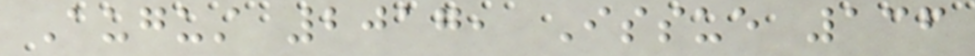August 2017, Issue 136
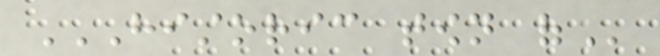HISTORIC TOWN OF
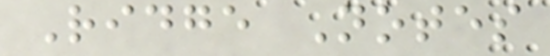Ridge Notes
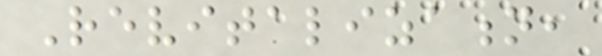Revitalization,
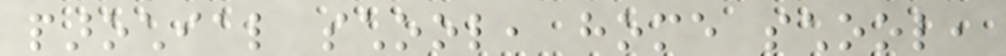parochial school, home school,
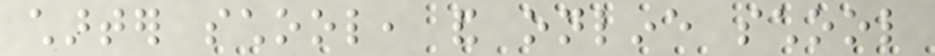charter school, and online school
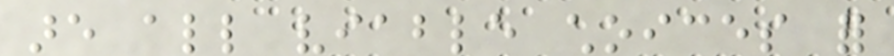are all viable choices for
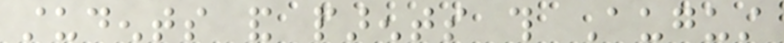students and parents this August
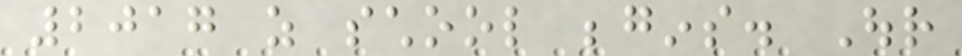2017 as school begins. Our
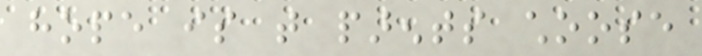hope is that parents choose
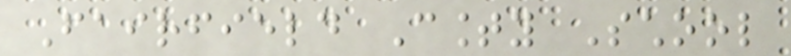Fairfield County School
